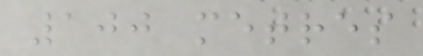100 metres
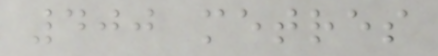400 metres
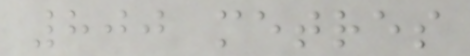800 metres
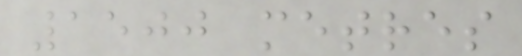1500 metres
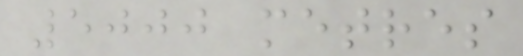5000 metres
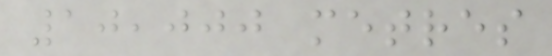10,000 metres
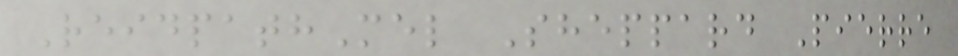ReidpathMel Sheppard Pierre
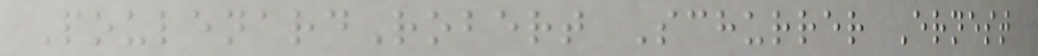PoulenardRobert Schurrer Ernest
